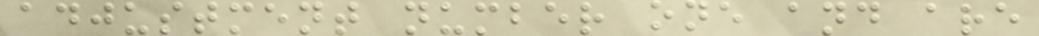adjustment number one and are
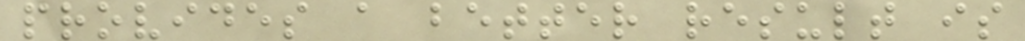provides a better result is
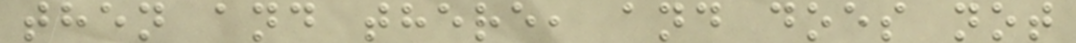then and there, and does not
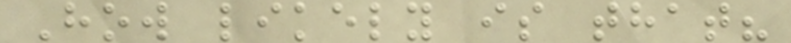How likely is that?
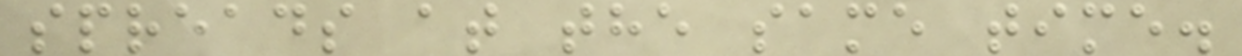spreads at the same time.
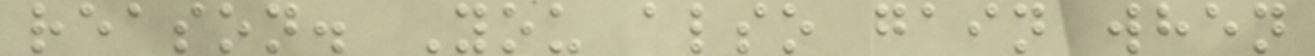reason. You also gain when
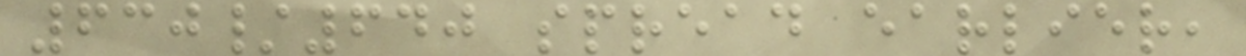630/640 spread earlier,
